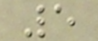5
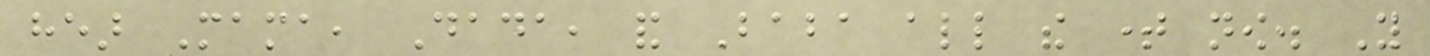hear Mama, Dada, and Baba all the time now. You
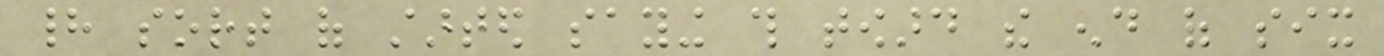had sort of started saying this toward the end of six
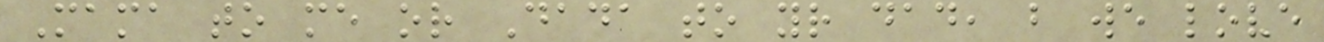Mama to me or Dada to your dad, but we love
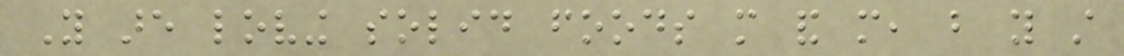You are loving solid foods more and more, but you still
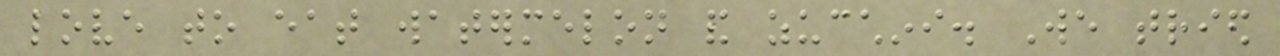love to eat watermelon and zucchini. We tried
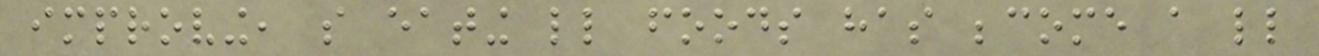improving, so eating little foods has become a little
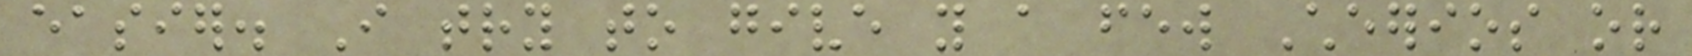easier. I try to give you a few Cheerios or
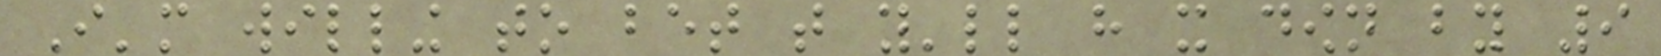I'm willing to bet that you'll have it down by 9
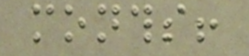months!
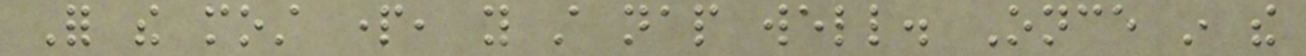For the most part, you still nap well. Once in the
